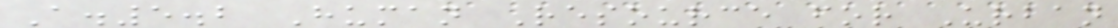A.5.2 Human Resource for Urban
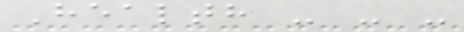Health - - -
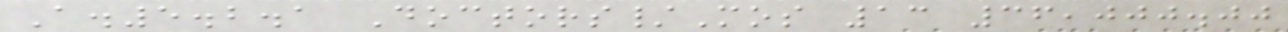A.5.2.1 Doctors/Mos 13 36,000.00
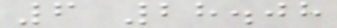6 28.08
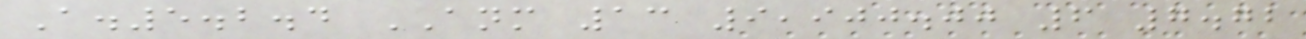A.5.2.4 ANM 13 9,900.00 6 7.72
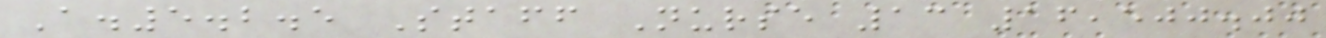A.5.2.5 Staff Nurse 13 16,500.00
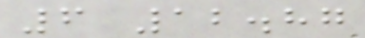6 12.87
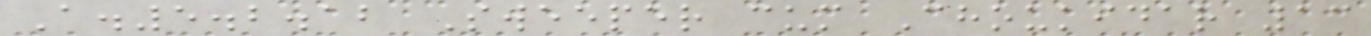A.5.2.12 Sweeper cum Choukidar 13
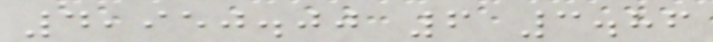4,950.00 6 3.86
